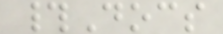#Docs
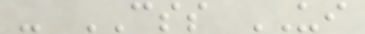- CSS UI
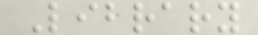Library
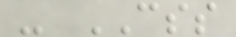- CSS
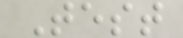Test
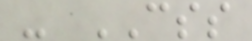- CSS
